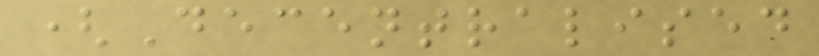(Decentralised
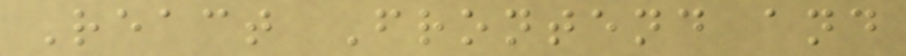React Frontend and
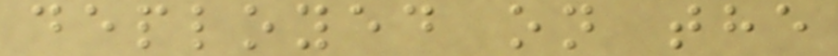deployed on the
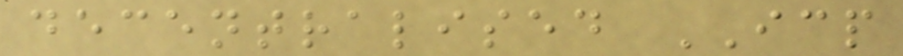decentralised ICP
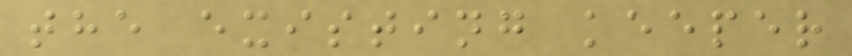the existing keeper
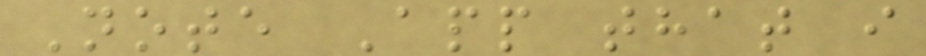Note App that i
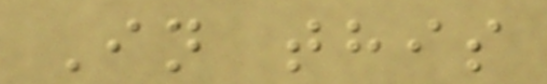In this
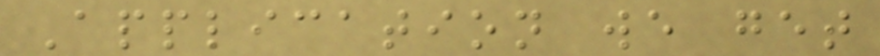Application we get
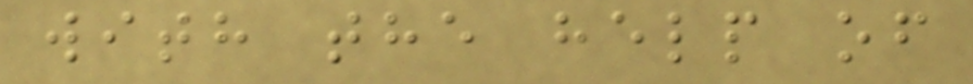with the help of
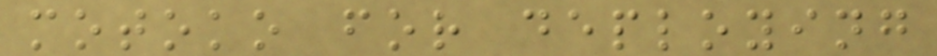motoko for deploying
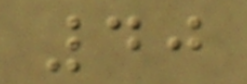40
